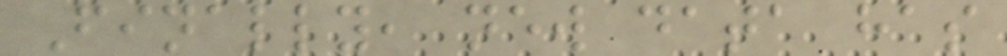Finally, new data has
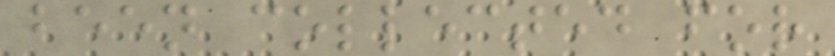been collected for
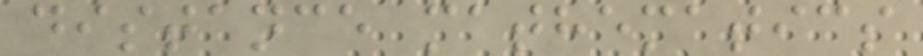distance mathematics
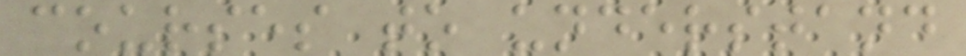courses to understand
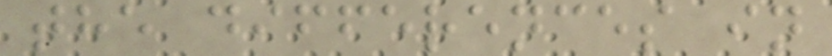the differences in
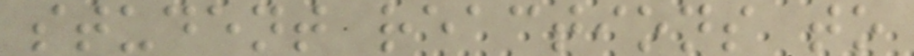student reactions to
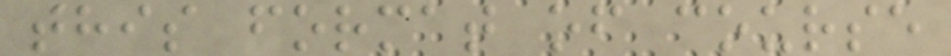this format of course
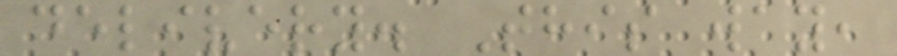delivery. This way,
